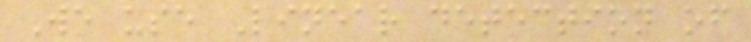We use Linear detection of
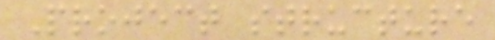Project structure
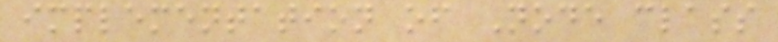implementation of Node class
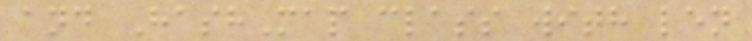and HashMap class with len
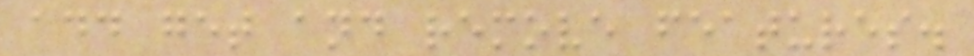add get and remove features.
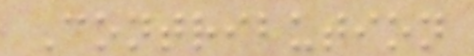Contribution
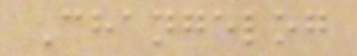Changelog
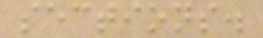sections.
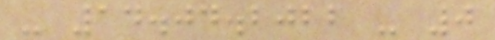- 14.04.2022 - 0
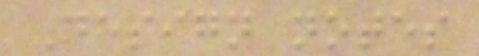Design notes
